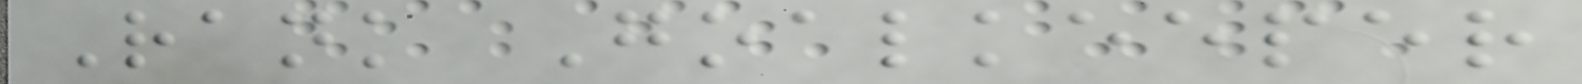Rank Goalkeeper
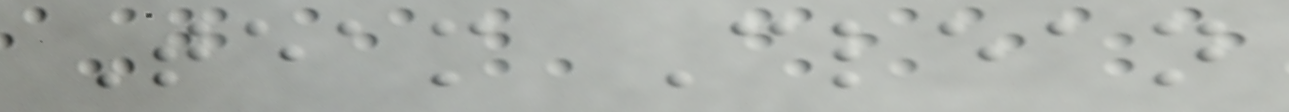Team Clean
